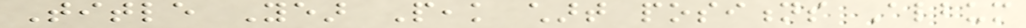Title Year Peak chart positions Album
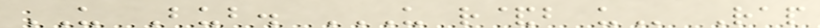US Bub. US R&B US Rap
